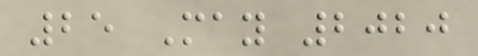25 May 2020
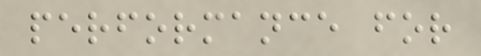performance for
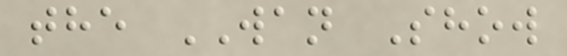the WAN Show
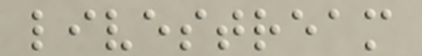livestream
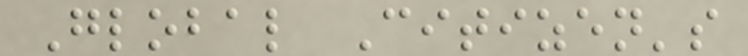Global Citizen's
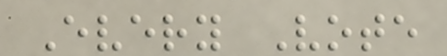Every Vote
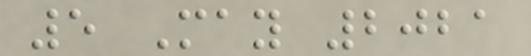5 May 2021
